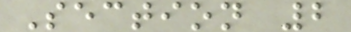Section 2
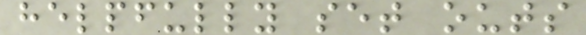helpfully set outs
